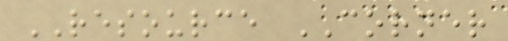RESOURCE CORNER
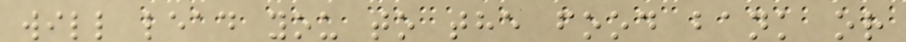will lead you to the food bank or
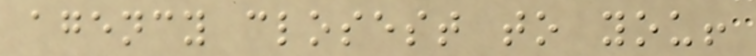agency closest to you!
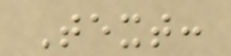Text:
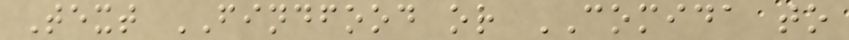Text FINDFOOD or COMIDA to
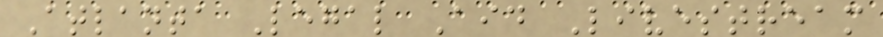Atlanta Legal Aid Livestream
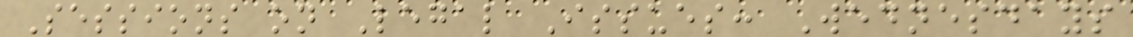Sessions on Legal Issues: Wednesdays
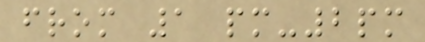from 1 pm-2pm
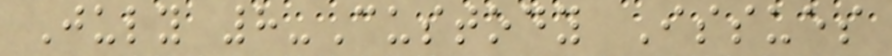July 8-Custody Issues
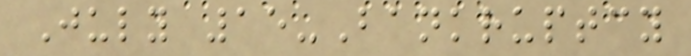July 15-Bankruptcy
